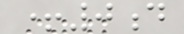+0d
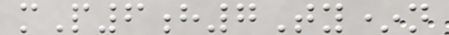mP6h7Ty*n
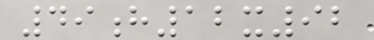49h12x92
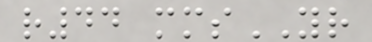r44 mmsYR
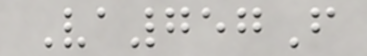Va757F
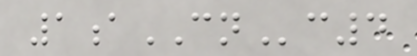1aCNc4
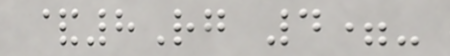&8Rg 4=-
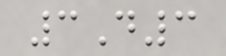3D3
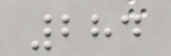284
